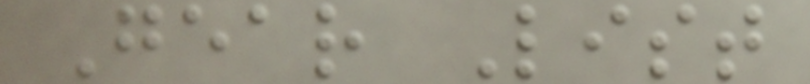Gear List
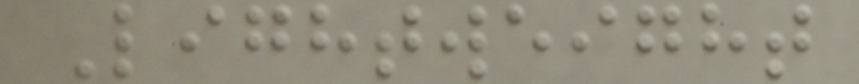Lightweight
